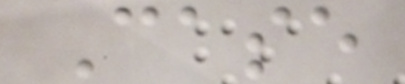Case
